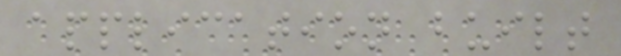application built
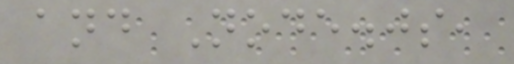and Node.js,
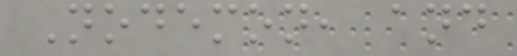Nodemon, and
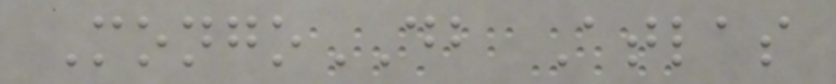MongoDB Atlas
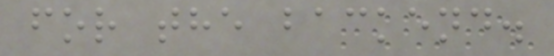for the backend.
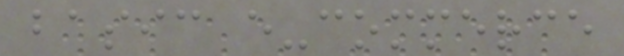basic e-commerce
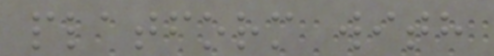platform with
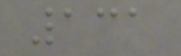131
